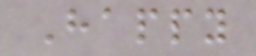Happy
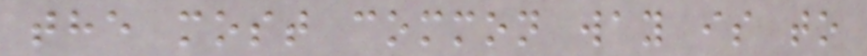the most common way is to
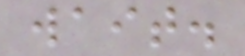wait.
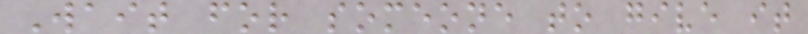Wait for someone to give it
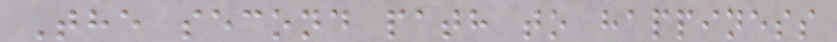The second path to happiness
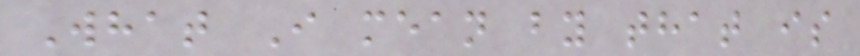What I mean by that is
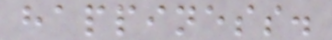happiness.
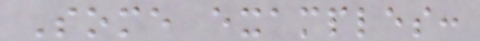Some examples:
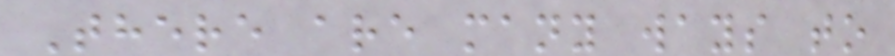There are many ways to
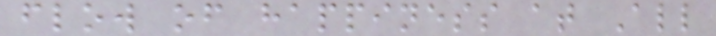flow of happiness at All
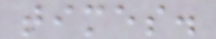times.
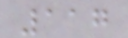117
